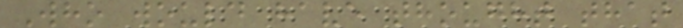Who would have thought that
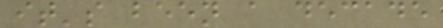it's been a decade
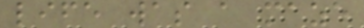life was a maze
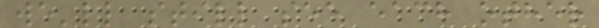we'll still see each other
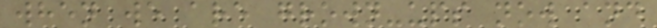when we are grown-ups now and
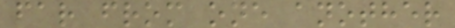far from one another
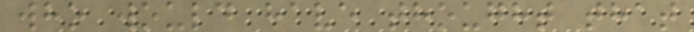who would have thought that
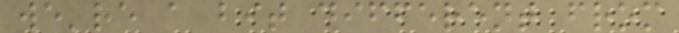we're a bit different from
